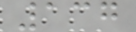137
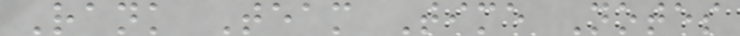Rank Team Time Notes
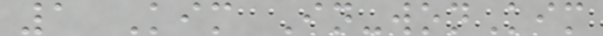1 Kim In-wonKim
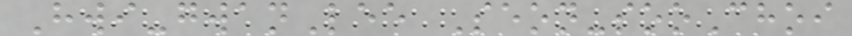Hwi-gwanLee Seon-sooChoi
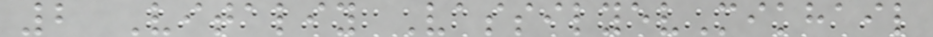2 Vitaliy VassilyevMikhail
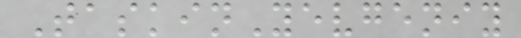TaskinYevgeniy
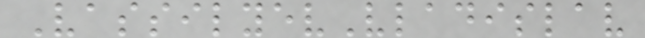VassilyevVladislav
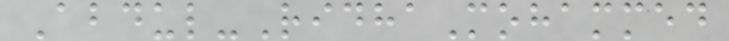Abdul-RidhaMohammed
